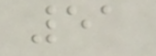51
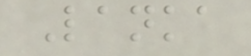Lanka
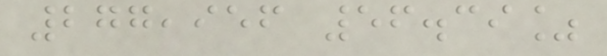277,956 56.39%
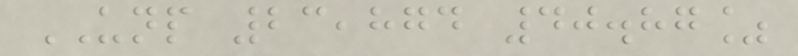UNP 23,874 40.87%
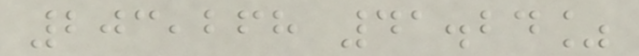203,268 41.24%
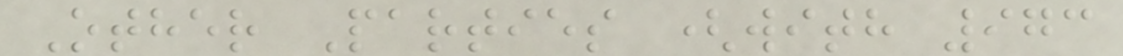Other Parties (with 973
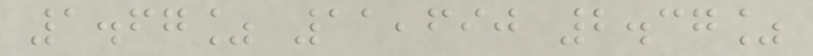1.67% 11,690 2.37%
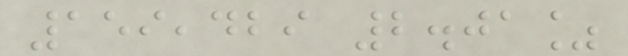159,429 2.01%
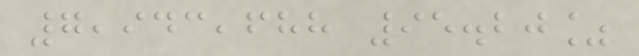7,943,688 95.20%
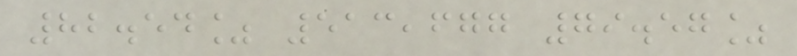82.54% 513,677 79.57%
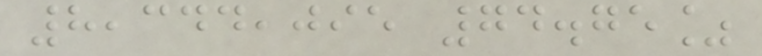8,344,095 74.75%
